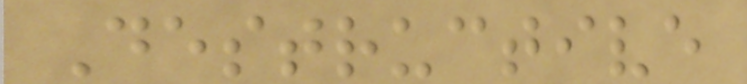Destructive
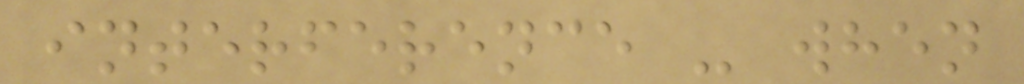interference - when
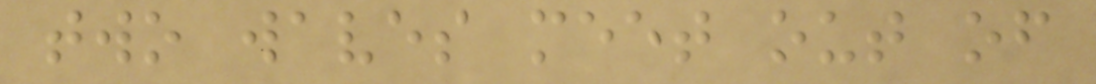two waves meet out of
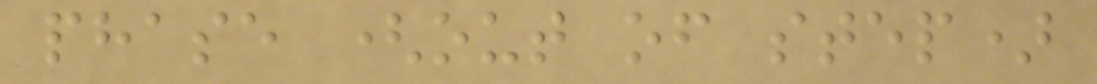phase (out of step)
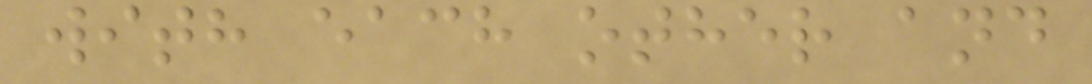with each other and
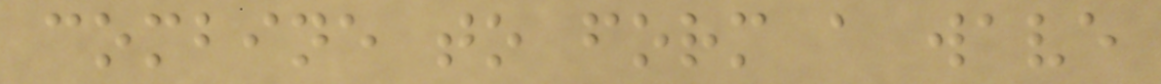combine to form a wave
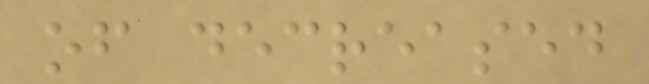of decreased
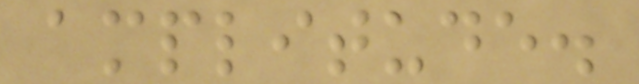amplitude.
